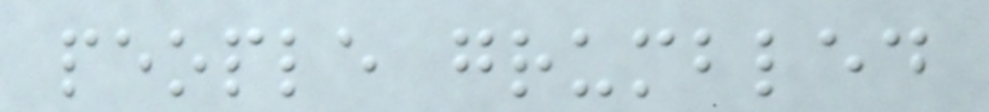people grumbled
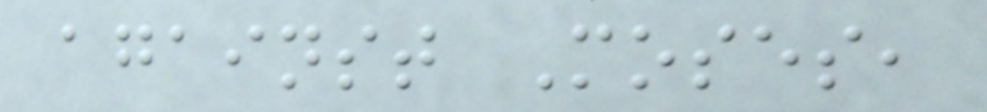against Moses,
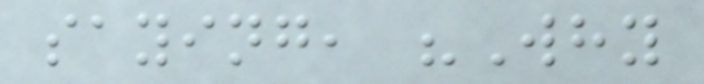saying, "Why
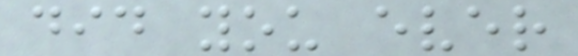did you ever
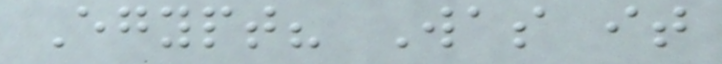Egypt? Was it
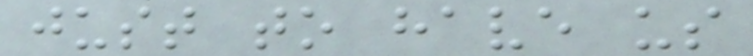just to have us
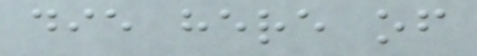die here of
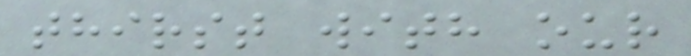thirst with our
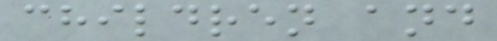children and
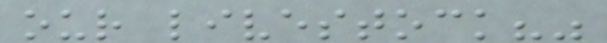our livestock?"
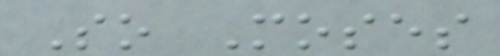So Moses
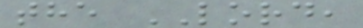the LORD,
